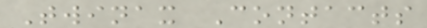Twinax Contacts
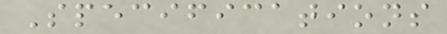Specifications
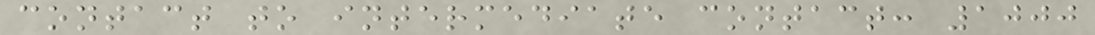contact to intermediate contact: 1000
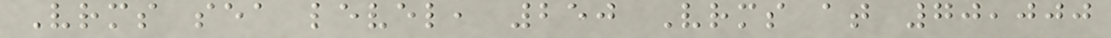Vrms sea level, 250 Vrms at 70,000
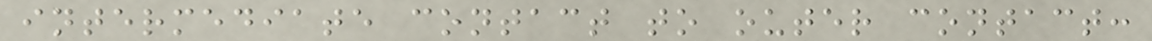intermediate contact to outer contact:
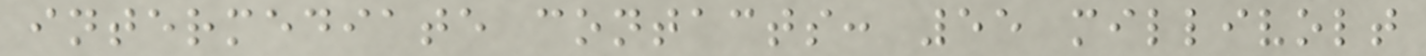intermediate contacts: 55 millivolt
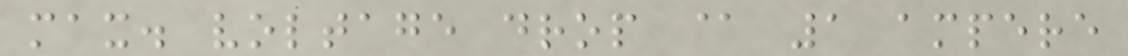max. voltage drop @ 1 ampere
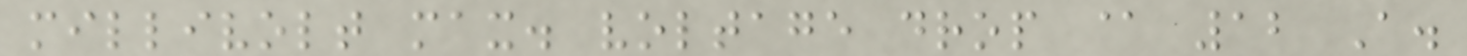millivolt max. voltage drop @ 12 A.
